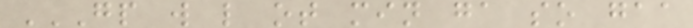GP W L OT MIN GA SO GAA
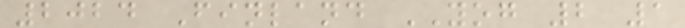2024 Finland YOG 2 1
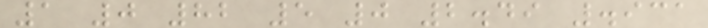1 0 82 5 0 2.49 .931
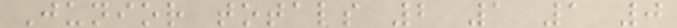Junior totals 2 1 1 0
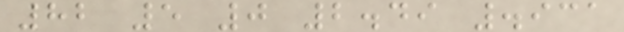82 5 0 2.49 .931
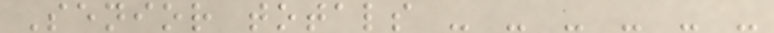Senior totals - - - - - -
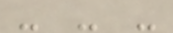- - -
